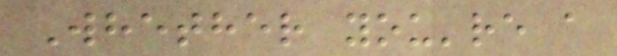Whether you're a
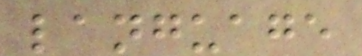language
